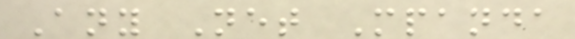Any Net Mpanda
